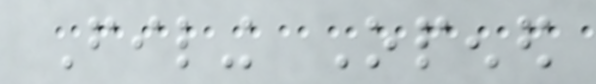Filing Opened
